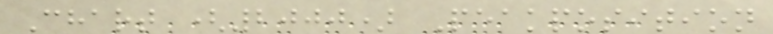Chart (2000) Peakposition
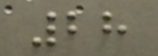28
